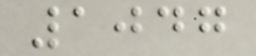1047
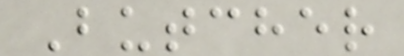Butcher
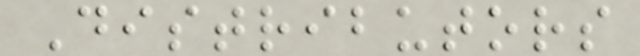Distributors
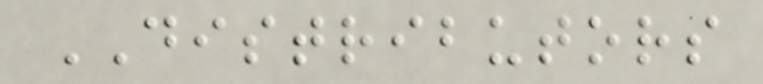DISTRIBUTORS
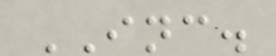INC.
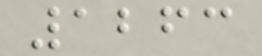1263
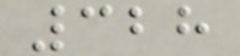328
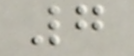7
